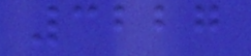3227
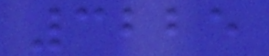3225
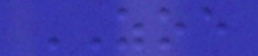ZOE
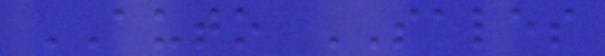AUTO SALES
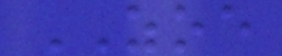ZOE
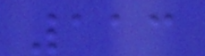113
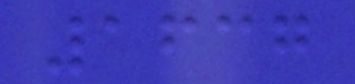1637
